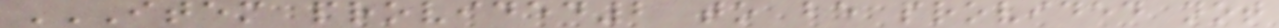ITEM PROVIDED2 TO BE PROVIDED NOT
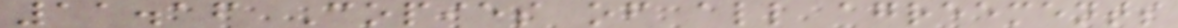11.16 Copies of all agreements
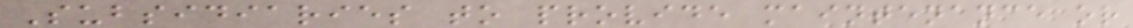Subsidiaries to provide maintenance or
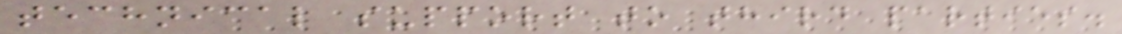technical support to third parties.
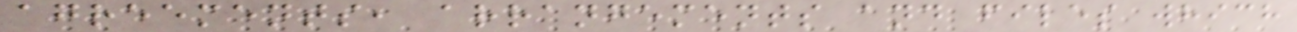agreements, arrangements and files which
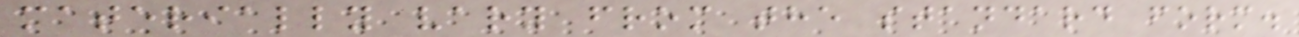materially vary from the standard form.
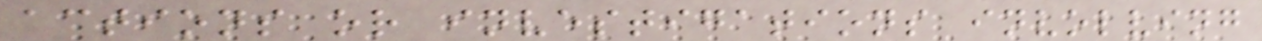actions or investigations involving
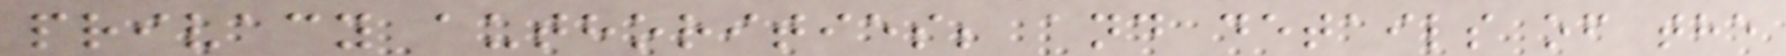privacy authorities; and details of the
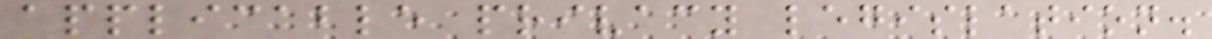applicable privacy legislation.
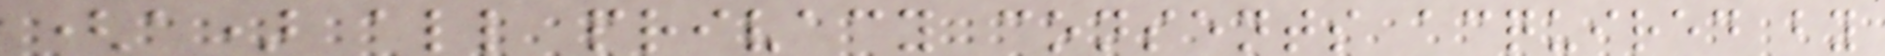(a) all privacy consents acquired by
